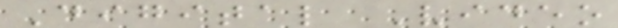Digital Video
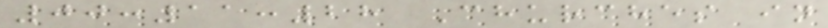00:11:28 Churches in
